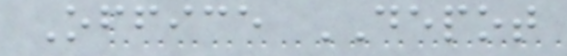Office DEPOT
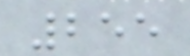255
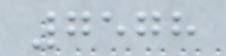7578
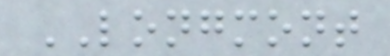LONGMONT
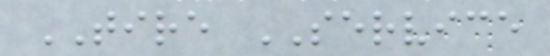TIRE SERVICE
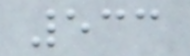533
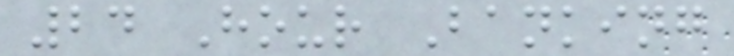24 Hour Banking
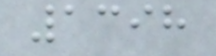1398
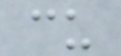cu
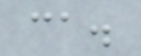ca.
